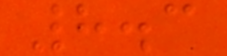8.3
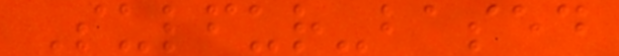Sulfur-based
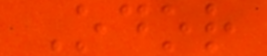Odor
